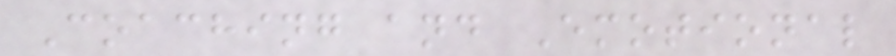Coaching and Emotional
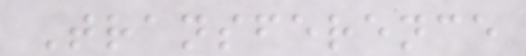Transference
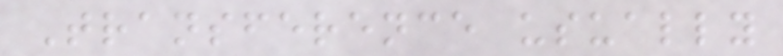Transference usually
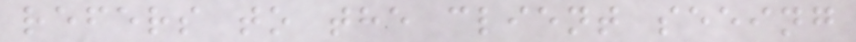refers to the client seeing
